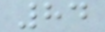84
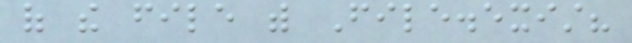of the file with File.exist?
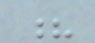?
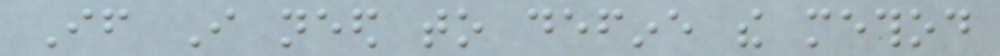If I need to define the method
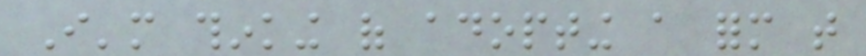I'm thinking of adopting a form that
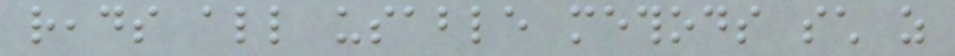reads all usable methods such as
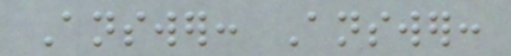Answer: Answer:
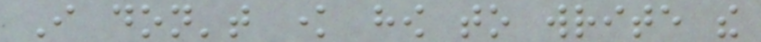I don't know how to write the
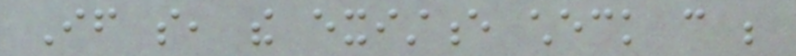If so, the existence check can be
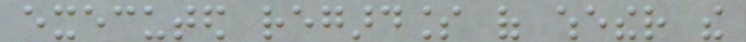executed regardless of whether the
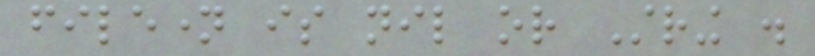filename is nil or String .
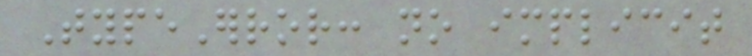TypeError: no implicit
